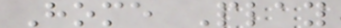Home Play
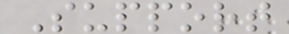Support
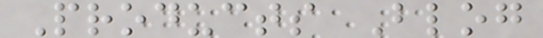Products Blog
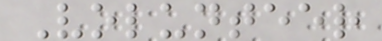Volunteer
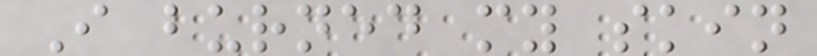I burned my skin
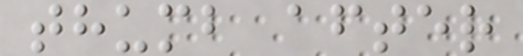thumb after
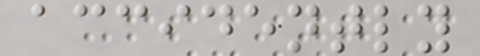accidently
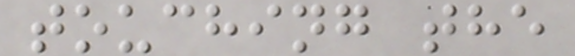touching the
